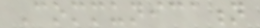Communication
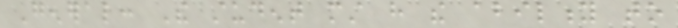General: The student must have the ability to
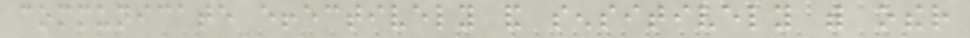communicate effectively and sensitively with other
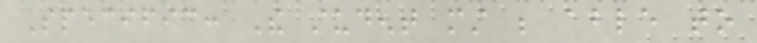Specific: The student must be able to
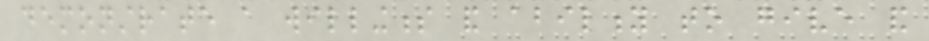demonstrate a willingness and ability to give and
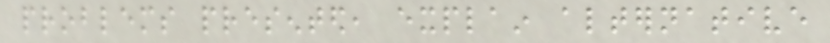problems presented, explain alternative
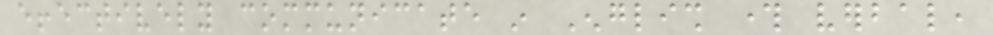effectively communicate in English through verbal,
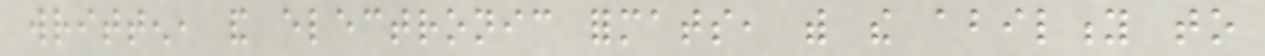written, and electronic formats, with the ability to
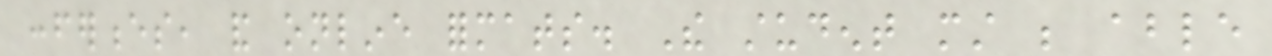conferences, and online formats. The student must be able
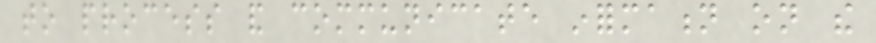to process and communicate information on the
